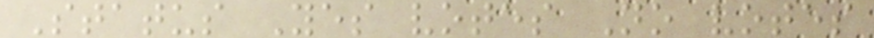Status Yes votes No votes
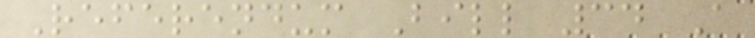Referendum Bill 34 A
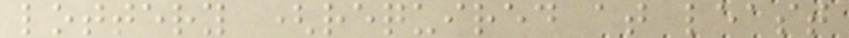lottery (required at least
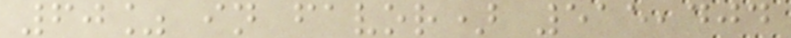60% in favor) 515,404
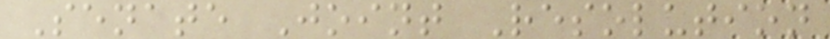Senate Joint Resolution
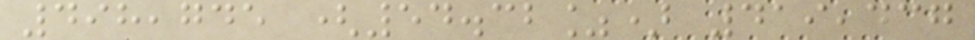498,745 (54.32%) 419,437
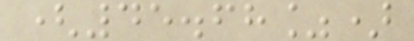(45.68%)
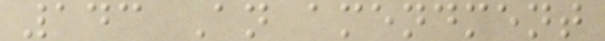143 An amendment
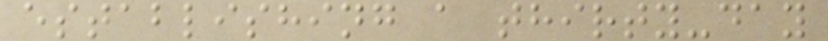establishing a thirty-day
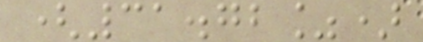(31.72%)
